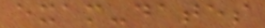exam-dates
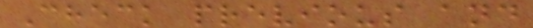Check previous and
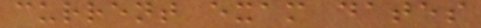current exam dates
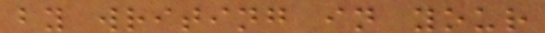by writing in your
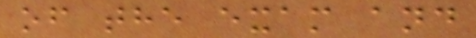of the exam and
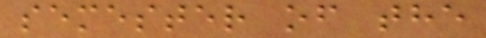semester of the
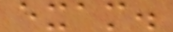exam.
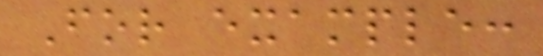For example:
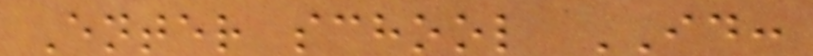Enter school ID:
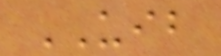UIB
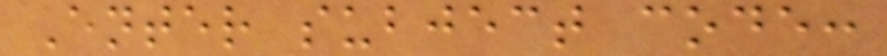Enter subject code:
